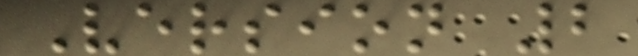Version 2
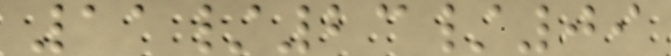11/23/09
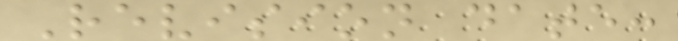Revision date:
